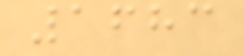1683
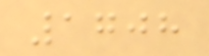1708
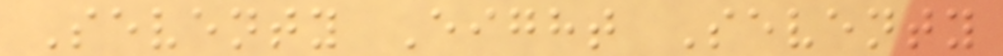Seventy Eight Seventy
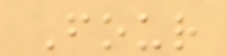Four
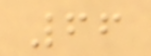66
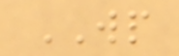WP
